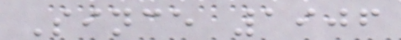Since 1906
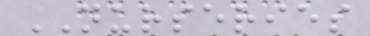NURSERIES
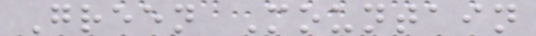Green Mountain
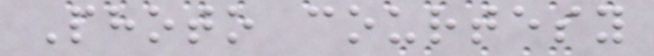Photo courtesy
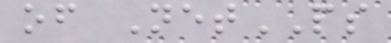of NetPS
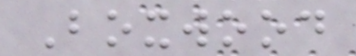Boxwood
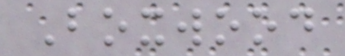Boxwood
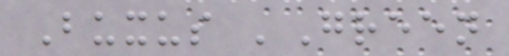Buxus 'Green
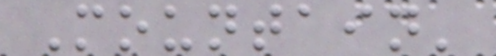Mountain'
